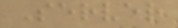Server
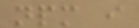npm i
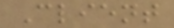Client
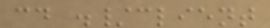cd ./client
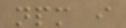npm i
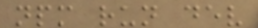npm run dev
